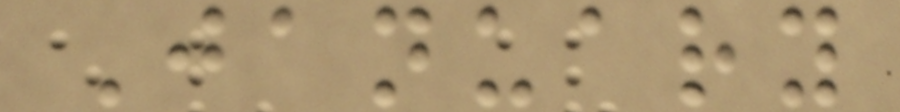January
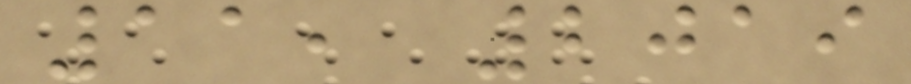11, 2019
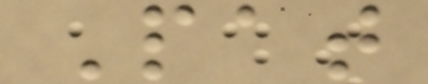Pat
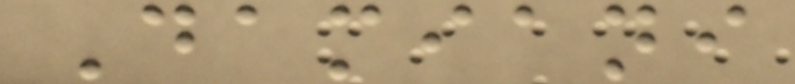Damiani
